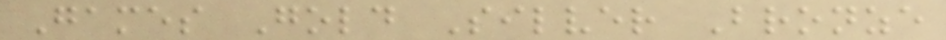Games Gold Silver Bronze
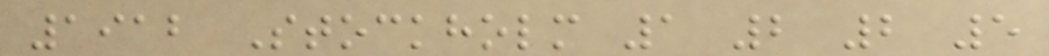1912 Stockholm 1 2 2 5
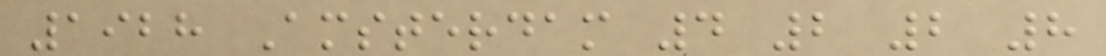1928 Amsterdam 4 2 2 8
